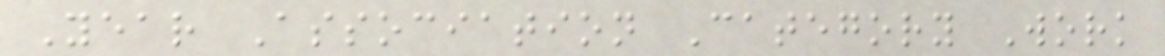Year Association Category Work
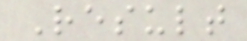Result
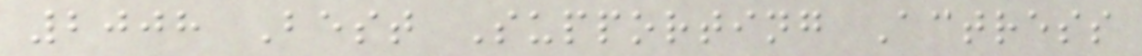2008 Best Supporting Actress
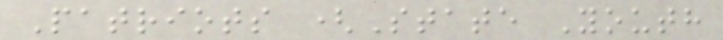Patriots (State Youth
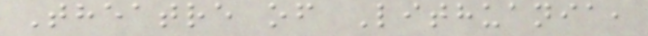Theatre of Lithuania,
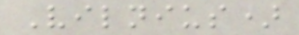Vilnius)
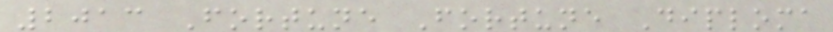2013 Fortune Fortune Diploma
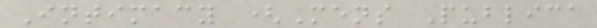Intimacy (Mens Publica
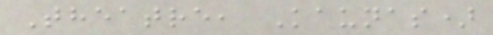Theatre, Kaunas)
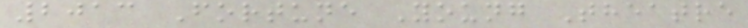2013 Fortune Young Theatre
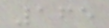165
